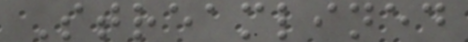Streamlined
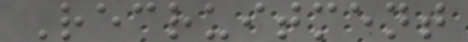Recruitment
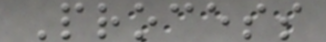Process
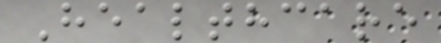Healthcare
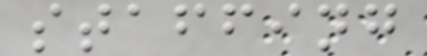staffing
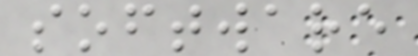software
